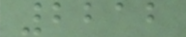2212
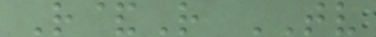R&R TV
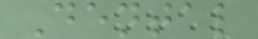Dental
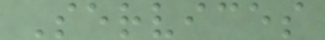Services
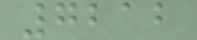7212
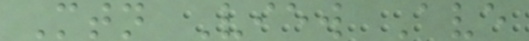Mtn View Ave
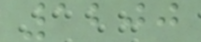1200
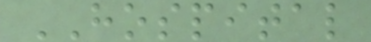HOSPITAL
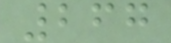267
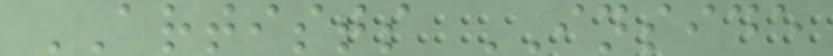ARTISTS INSIDE
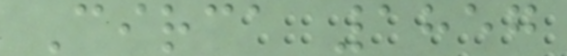Circa 1857
